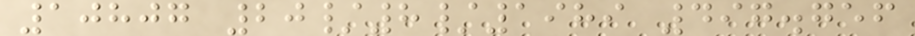10807 20/8/1989 497.756
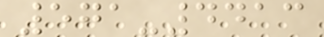571-4413
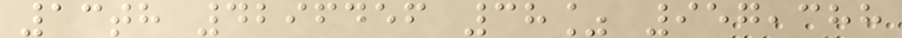13th 4296456 38% 957,388
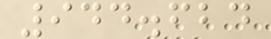944.624
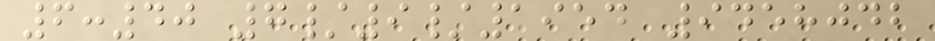6:40 7/9/1954 9458042
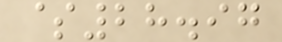$28.97
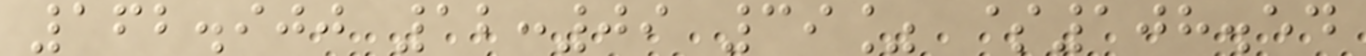162.900 12:09 39% $108.54
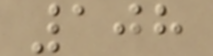108
